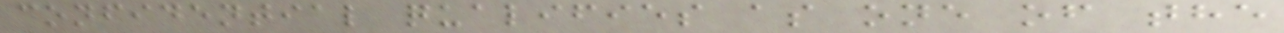confidential qualifies as one of the
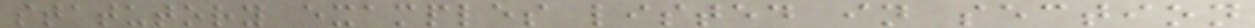statutory examples listed in section
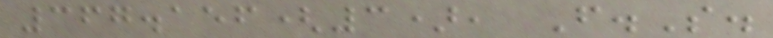367.156(3), F.S.
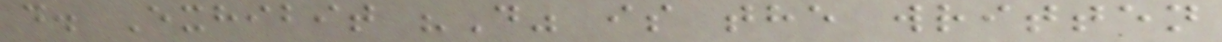d. Exhibit "D" is the written
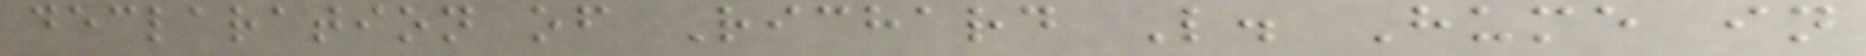declaration of Richard L. Hume in
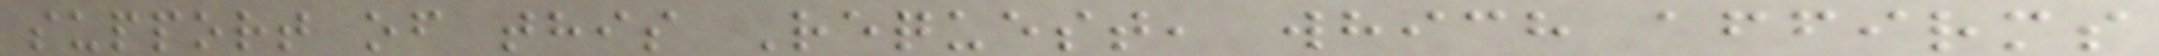support of this Request, which affirms
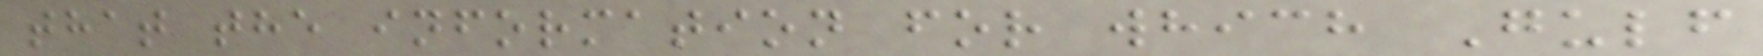that the information for which Gulf
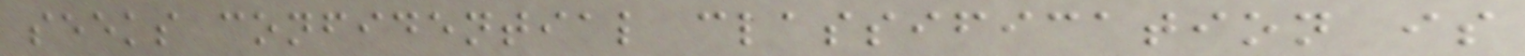seeks confidential classification is
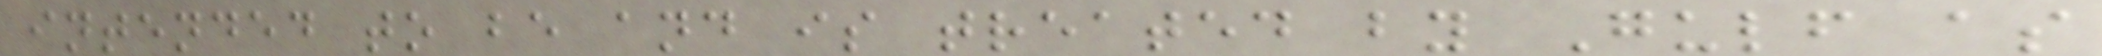intended to be and is treated by Gulf as
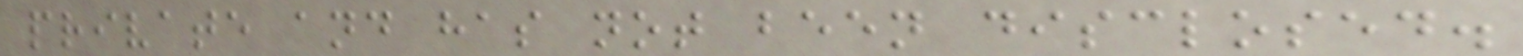private and has not been disclosed.
